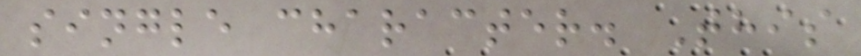single character. This
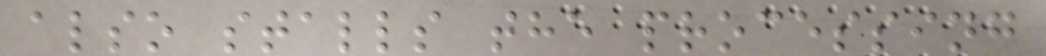also stalls the processing
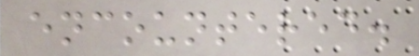encountered.
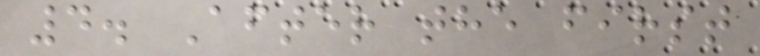4. After the first
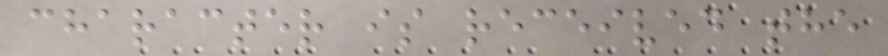character is received the
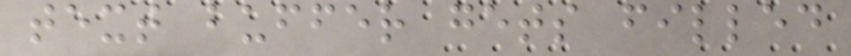text buffer gets filled
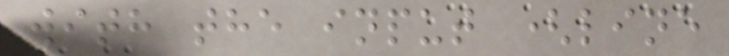with the input (line
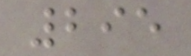295
